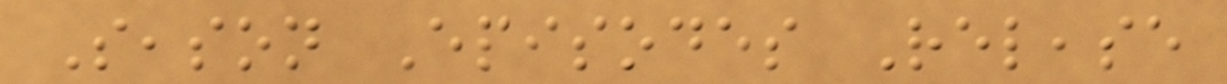Season Episodes Release
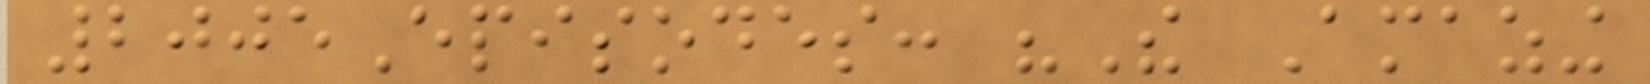2005Episodes: "The Amazing
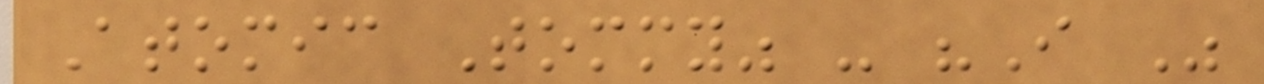Atomic Tommy" - "I Was
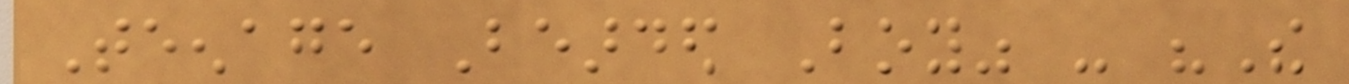Teenage Bearded Boy" - "The
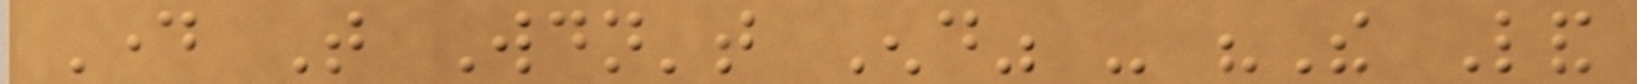Day That Wouldn't End" - "The Land
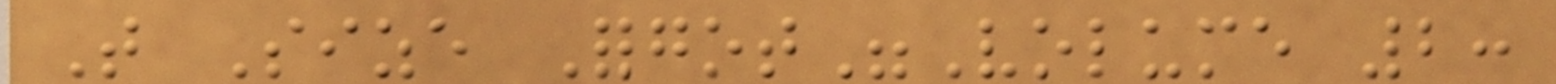That Size Forgot"Volume 2:
